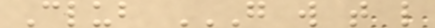Club G W T L
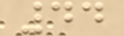44
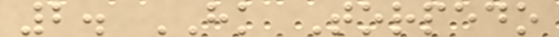2. HK Torpedo
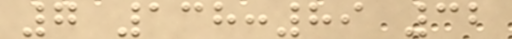7 138:89 32
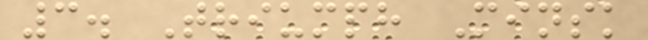3. Triumph Minsk
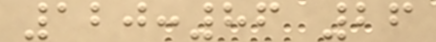120:86 26
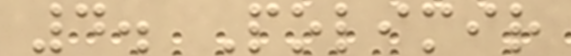4. Polimir
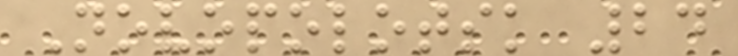Novopolotsk 24
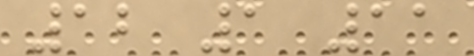12 1 11
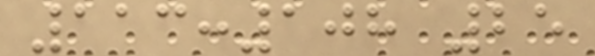113:108 25
